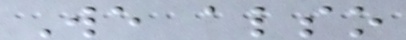We also
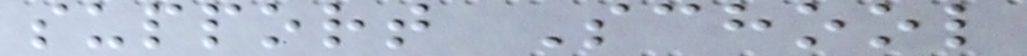support School
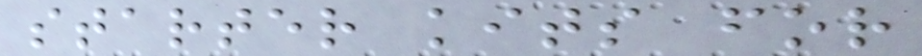starter kits for
